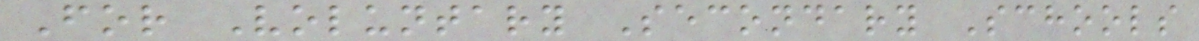For Voluntary Secondary Schools
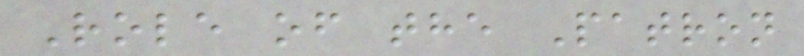Role of the Patron
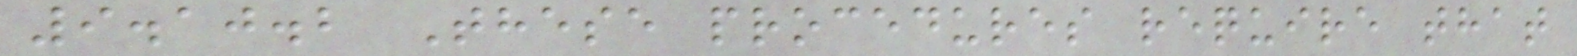9.10.2 These procedures require that
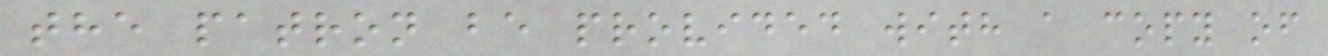the patron be provided with a copy of
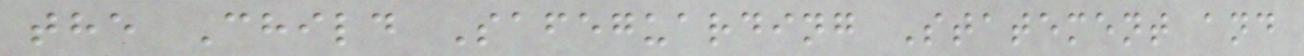the Child Safeguarding Statement and
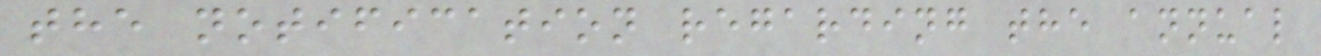the notification regarding the annual
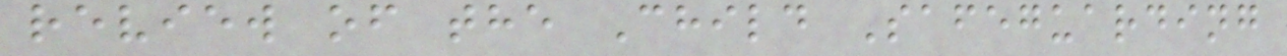review of the Child Safeguarding
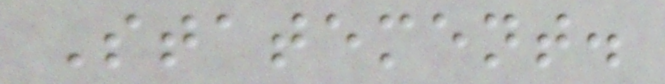Statement.
